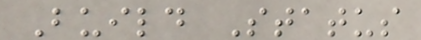Build Status
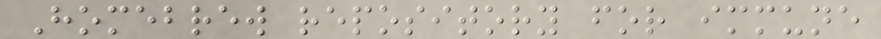Homebrew repository for immune
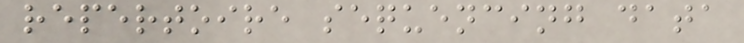repertoire sequencing data
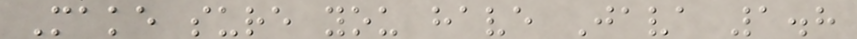Make sure you have Java 1.8
